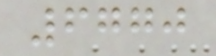6770
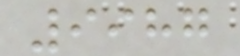9987
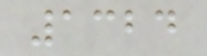1324
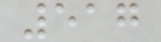517
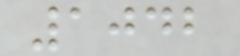1042
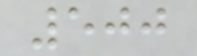500
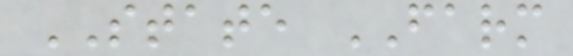STATE FARM
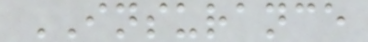INSURANCE
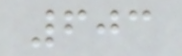603
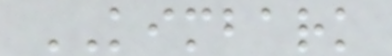KIMBARK
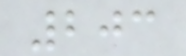203
